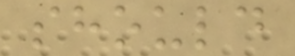should
